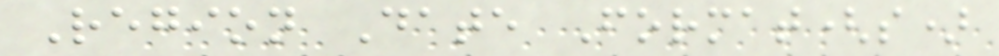Region Date Format(s)
